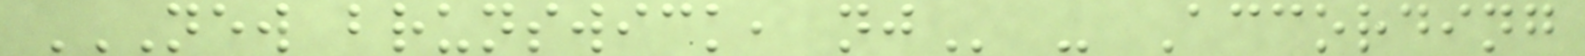NEW BRUNSWICK, NJ - According
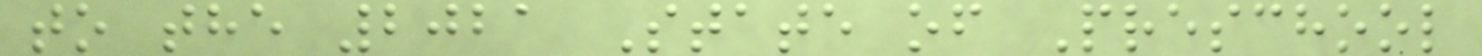to the 2021 State of Preschool
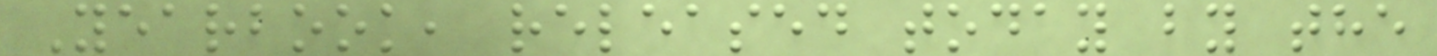Yearbook, released today by the
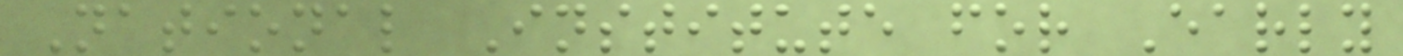National Institute for Early
